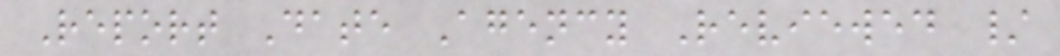Report Date Agency Reviewed /
